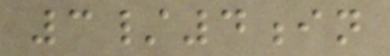3/4in
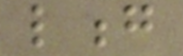long
